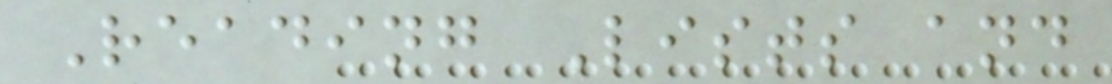Reading Lists and
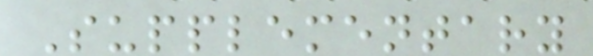Supplementary
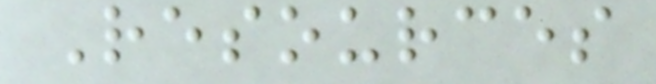Resources
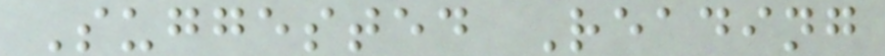Suggested Reading
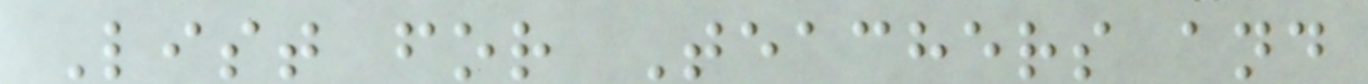List for Teachers and
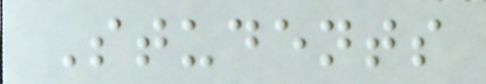Students
